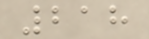218
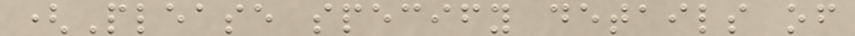(Please specify details of
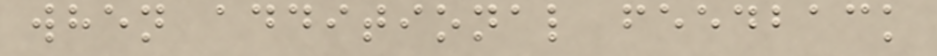when additional feedback
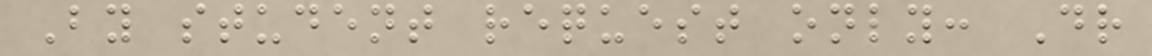By student request only: Dr
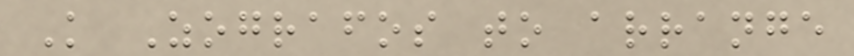K Zografos to arrange
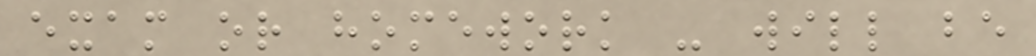exam or homework - will be
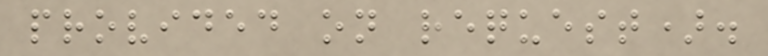provided on request).
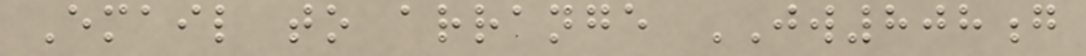Email to arrange JW808g
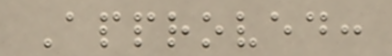Approved:
